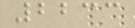2233
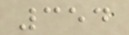354
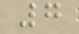7
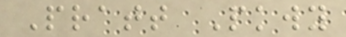Pratt Pkwy
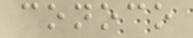conoco
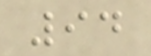94
